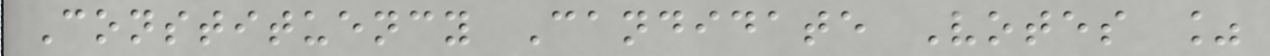Constituency Candidate Votes %
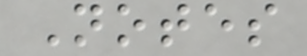Notes
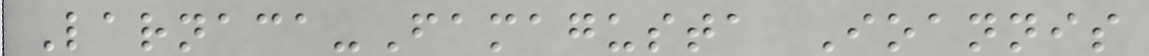Larnaca-Famagusta Ioannis
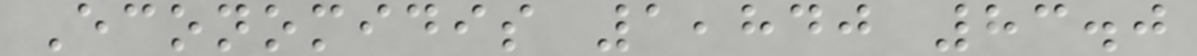Economidis 1,840 83.0
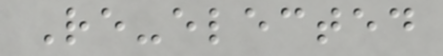Re-elected
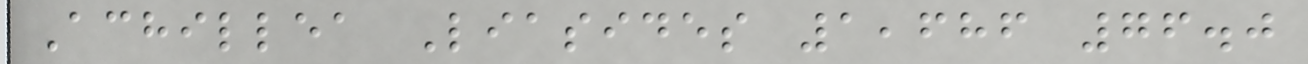Achillea Liasides 1,686 76.0
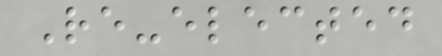Re-elected
